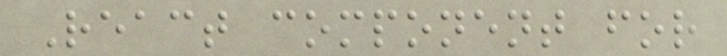React component for
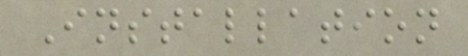Installation
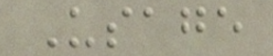Usage
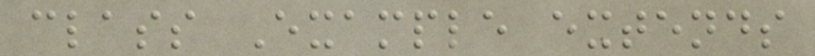class Example extends
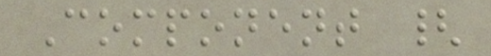Component {
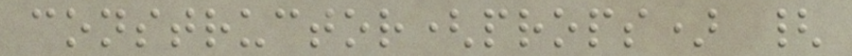constructor(props) {
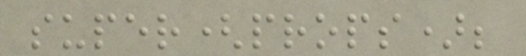super(props);
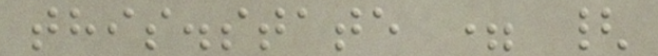this.state = {
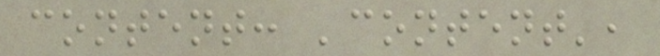content: 'content',
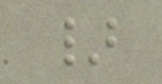}
